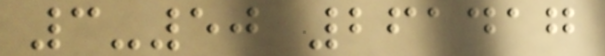3-50 261417
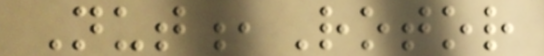Nut,Rotor
